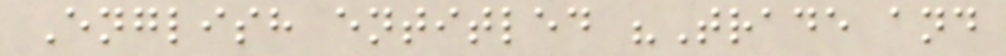English entitled "Trade and
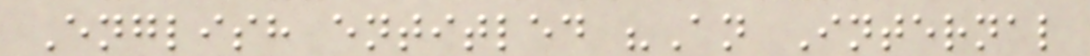English entitled "An Internal
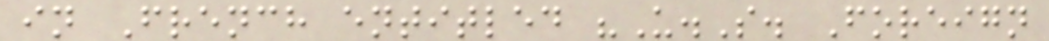in French entitled "U.S. Foreign
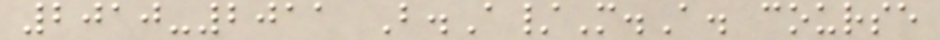2010-2011 B.A/M.A. course
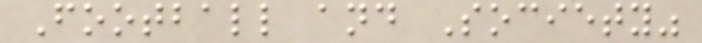Football and Society"
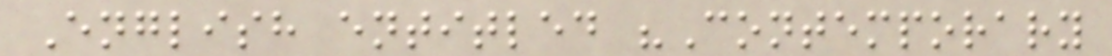English entitled "Contemporary
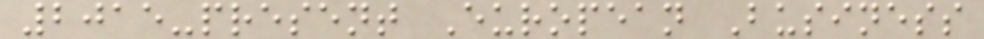2015-present European Business
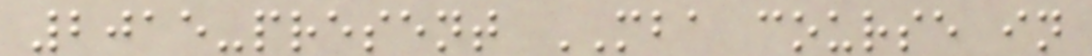2015-present MBA course in
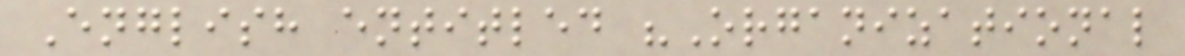English entitled "Organizational
